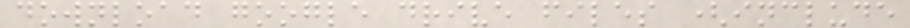download google drive files (include
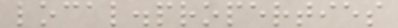local.properties
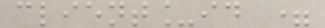client_id =
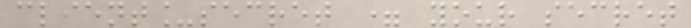client_secret = your secret
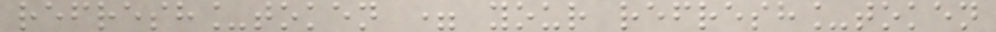refresh_token = your refresh_token
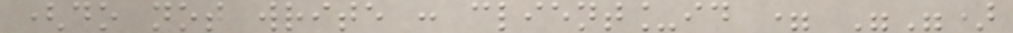(do not write : client_id = "")
